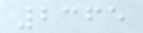2365
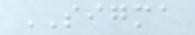SIGMA
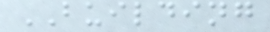BUILDING
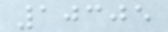10305
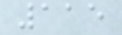115
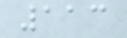113
